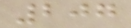207
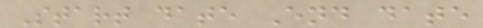Start date End date
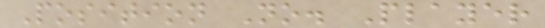Position No. Player
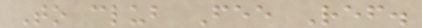To club Fee Ref.
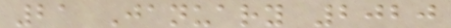21 January 2020
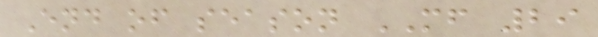End of season MF 29
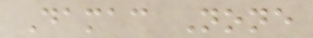Damac None
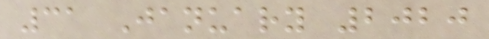31 January 2020
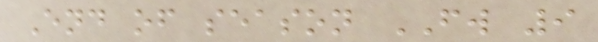End of season FW 9
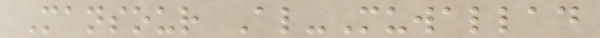Mansour Al-Muwallad
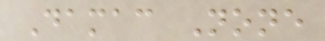Damac None
